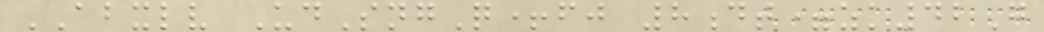ABXLV UdSngQ+fj 8dt=zk42G
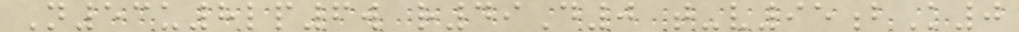N53u8lp6w r49D0 t-v95bK0
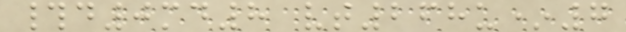#d0md8 vt268u*7
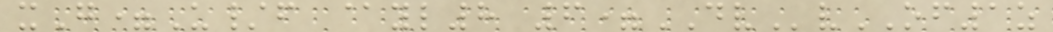xG=U/f @yl8 6=DVvOF1z
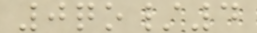0qo/4
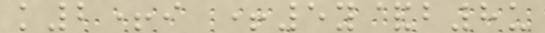k2+i +5y&b8u
